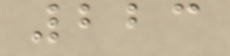223
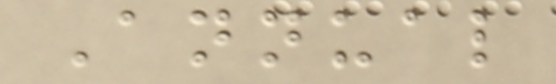Annual
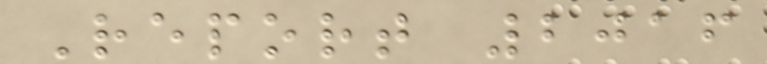Report 2016
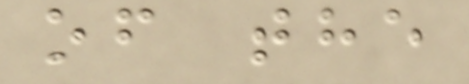of the
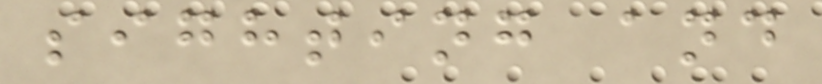sighting and
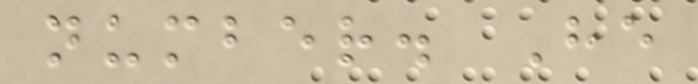number. He
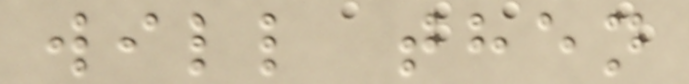will then
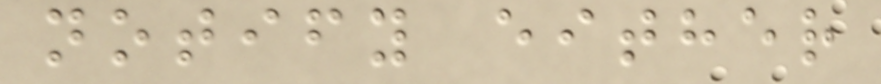notify either
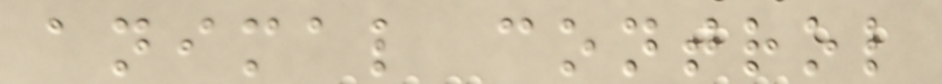animal control
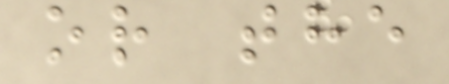or the
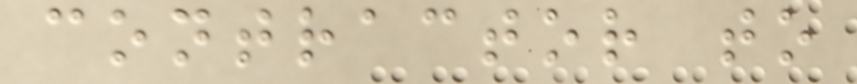contractor to
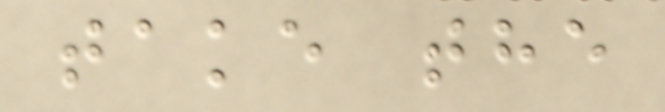take the
